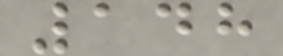148
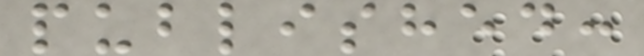published:
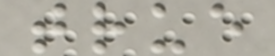true
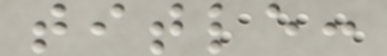title:
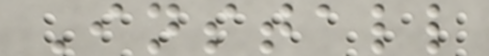Install
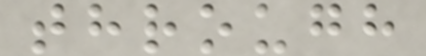through
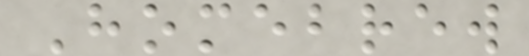Homebrew
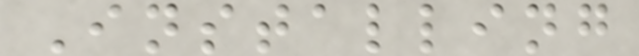Installing
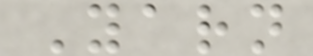Yarn
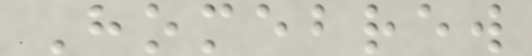Homebrew
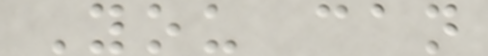You can
